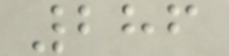286
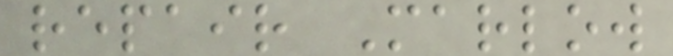repair Marlow
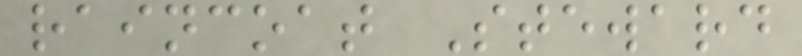raincoat Steward
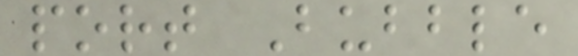port Bubble
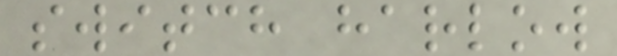switch harlow
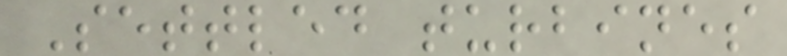Settled turbines
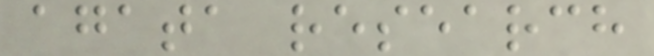agata research
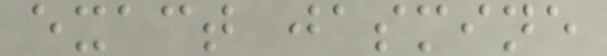exact jasmine
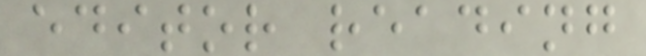editor reading
